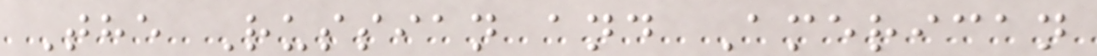The Russian and American
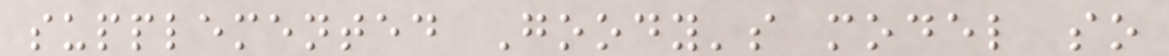supplemented Goody's model so
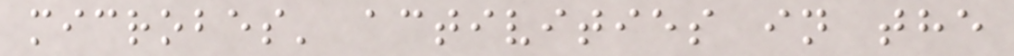microbes' activities in the
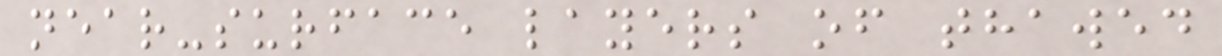near-surface layers of thawed
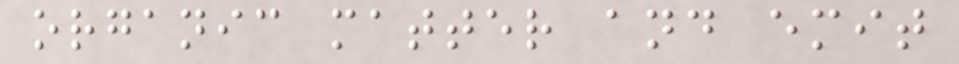organic matter and emit
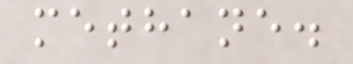methane.
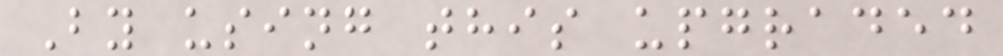By using this upgraded
